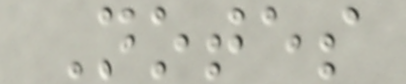Notes
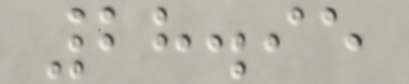28.95
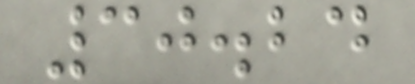30.24
